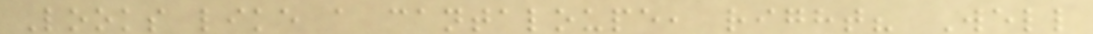Looks like a cantaloupe, right? Well
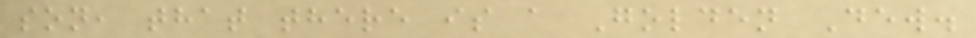son, that there is a Golden Dew.
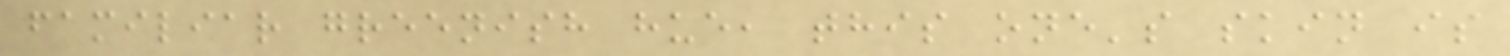familiar greenish hue, this one's skin is
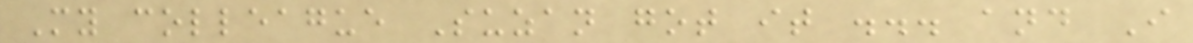My colleague Suzan got it ... and I
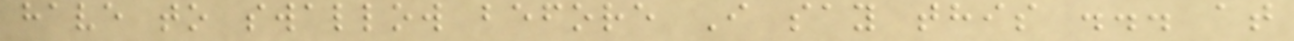have to swallow before I say this ... at
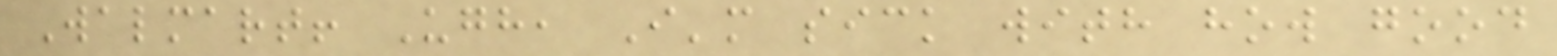Walmart! Ugh, I'm sick with how good
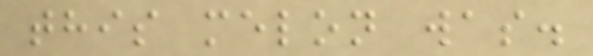this melon was.
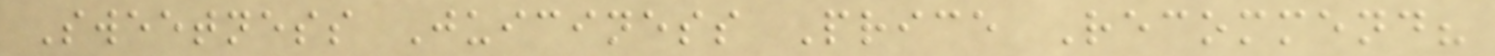Sweetness Juiciness Price Recommend?
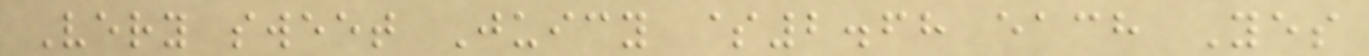Very sweet Juicy $2.68 each Yes
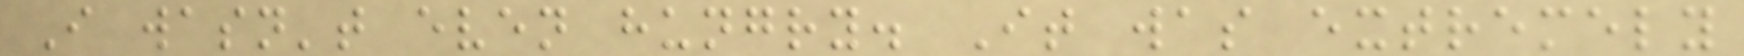I wasn't even hungry. It was extremely
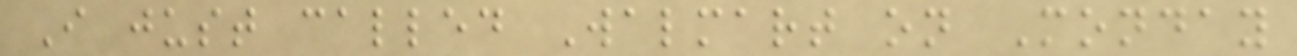I just called Walmart on Monday
